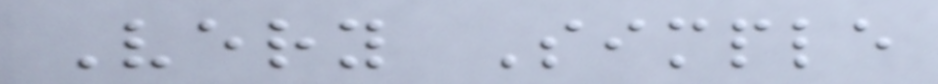Very Simple
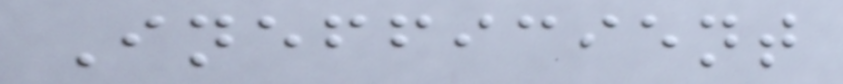Inefficient
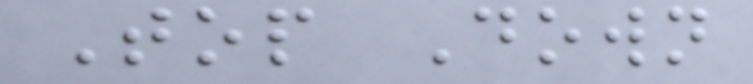Top Down
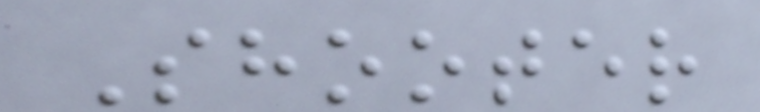Shooter
